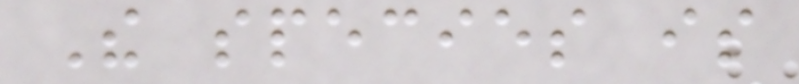The species is
